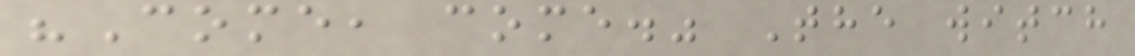"Come, come." The witch
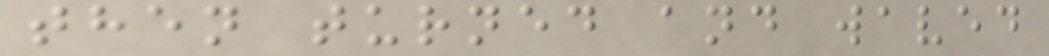then turned and waved
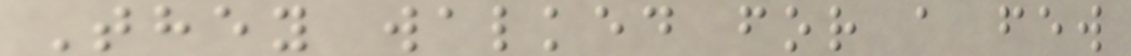They walked for a few
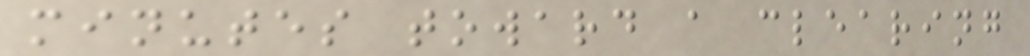minutes toward a clearing
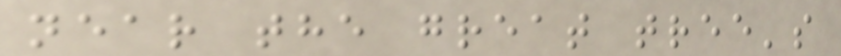near the great tree's
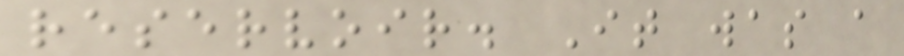reservoir. It was a
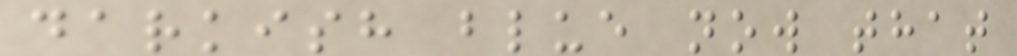darkish blue now that
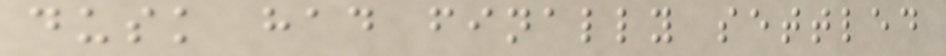dusk had finally settled
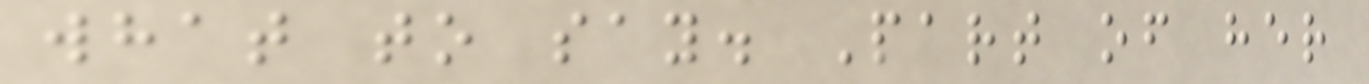what to say. Part of her
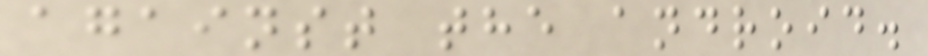against the android.
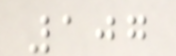107
